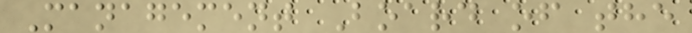Management Board of the
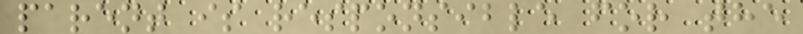parent is responsible for the
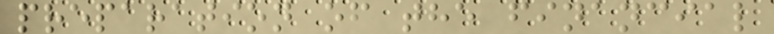preparation of the financial
